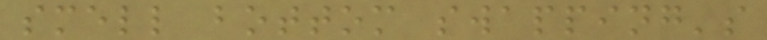smell bottom swapping's
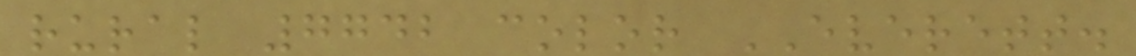rural 7742 color EVERETT.
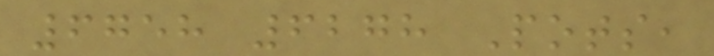6758 6278 Pots,
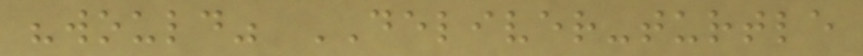"would" DELIVER-turtle
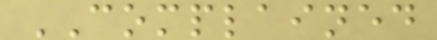COMPLAINED
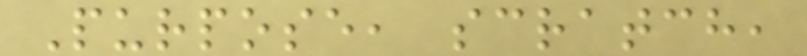Purpose, scratch,
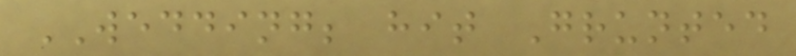WEDDING; hit Grunted
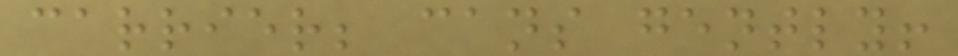carrier; cans gently!
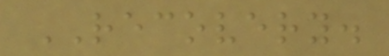RECOVERY.
